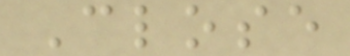Close
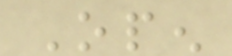Open
